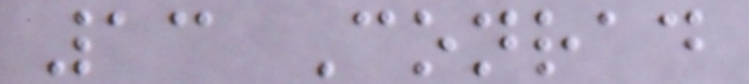13 Conrad
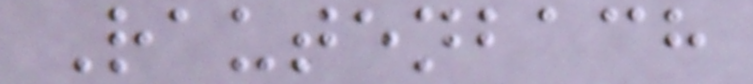Rautenbach
